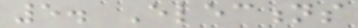5. Elections
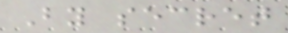By secret
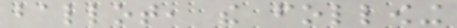ballot, the following
